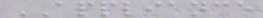APPLIANCE
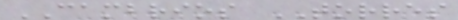CAMBRIOS TORRES
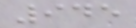945
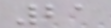21
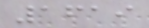1619
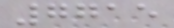7715
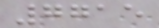7715
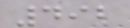492
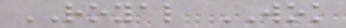ROYAL WOK
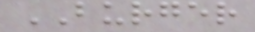BURGER
